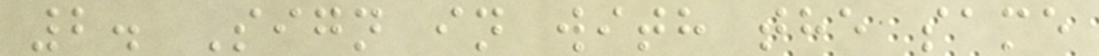2. Sign in with the same
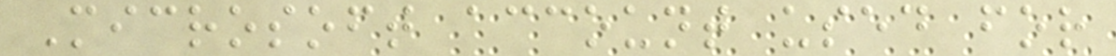Microsoft account used for
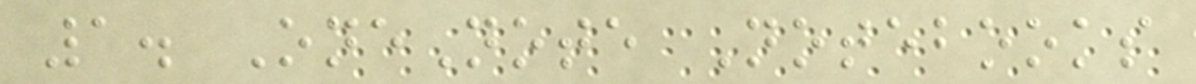1. OneNote Notebooks
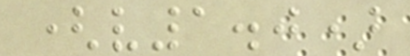(v1.0)
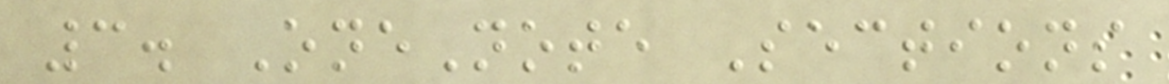3. OneNote Sections
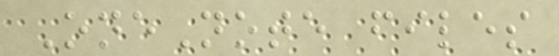OneNote files
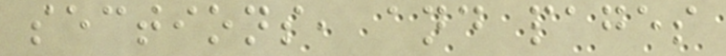sections, and pages
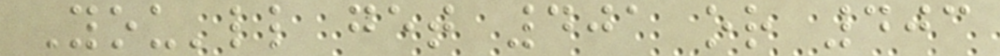You'll get 401 or 403
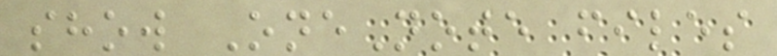show OneNote files
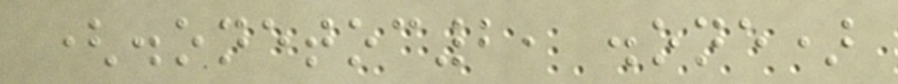(.onetoc2, .one)
